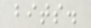bits.
